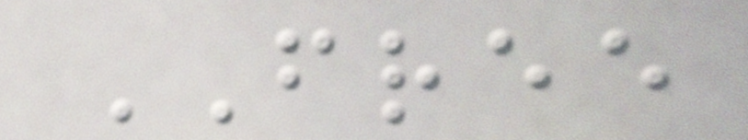FREE
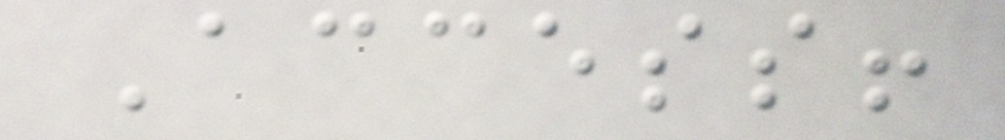Access!
